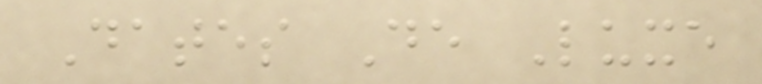Dates De Luxe
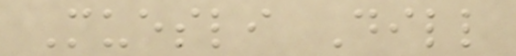Muesli Dill
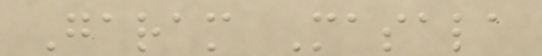Garam Masala
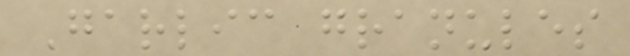Garlic granules
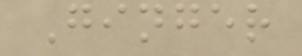Ginger
